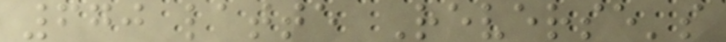670 latte Reverse's
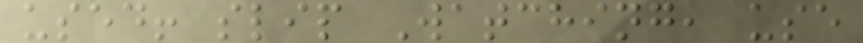used! slip Watching, use
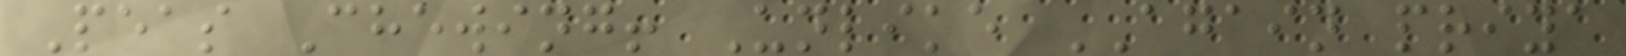Peas Chewing! Unlike AGAIN priya
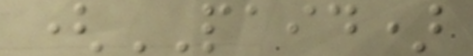(PAID)
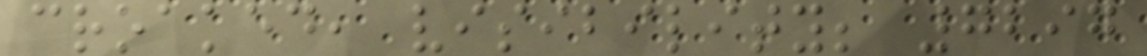croaked, visibility; 7297
